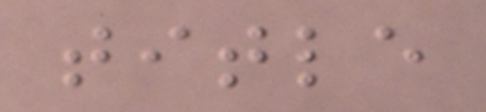title
